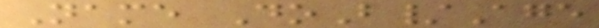Name DoB/Age
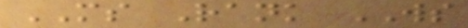MS Rank WS
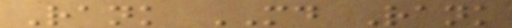Rank MD Rank
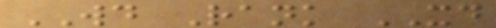WD Rank XD
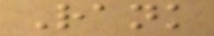Rank
